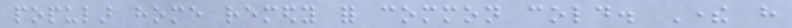popular home remedy for common cold. There have
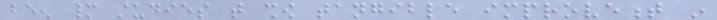been many studies that show tangible improvement in
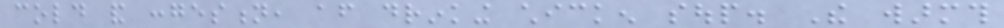cold and congestion, after drinking chicken soup. The warmth
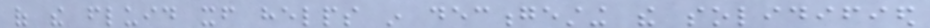of the fluid itself helps in decongesting the solidified
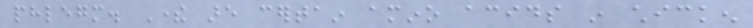phlegm. There are certain amino acids in chicken
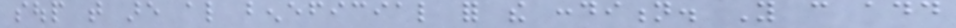soup that are also beneficial for the condition. You can add
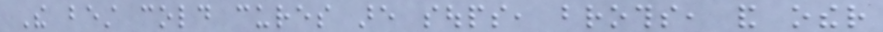The best cold cures are soups, broths, and other
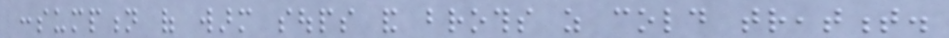consumption of warm soups and broths as cold treatment.
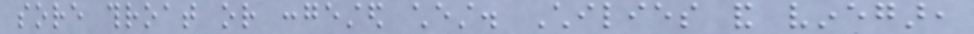sore throat or congested chest. Chilies and vinegar,
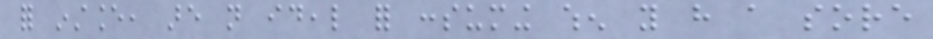for instance, are not ideal for consuming when you have a sore
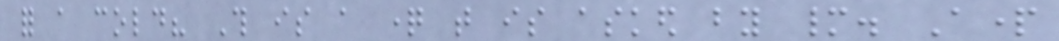for a cold? This is a question that is asked by many. Apart
